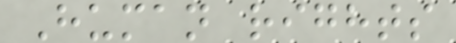Human rights
